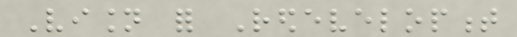Vision for Redevelopment
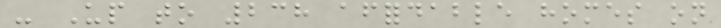- Up to 238 affordable homes on
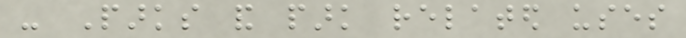- Parks and park related uses
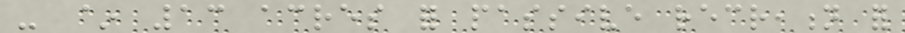- ~ 13 acres for passive recreation for
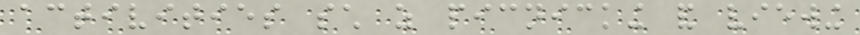activities such as picnicking and viewing
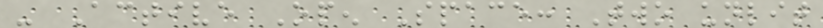- Active Open Space: Two unlit
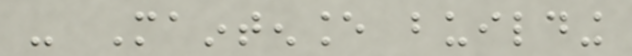- Maintenance building
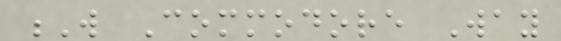W Commodore Way
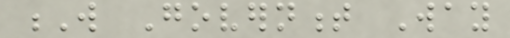W Government Way
